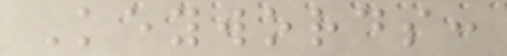Keywords:
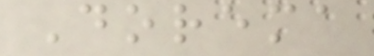Dorema
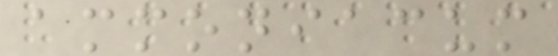ammoniacum
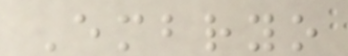Embryo
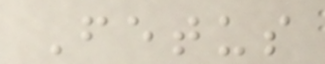Fetus
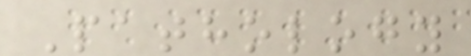Pathology
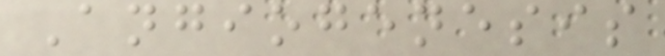Angiogenesis
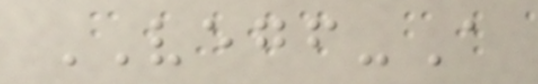VEGF-A
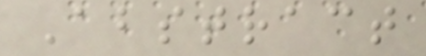Abstract
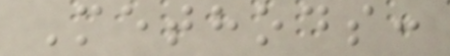Methods:
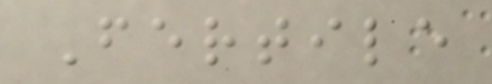Fertile
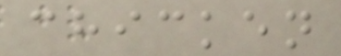chicken
